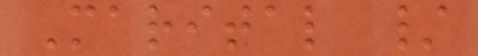Marital /
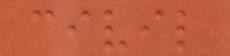civil
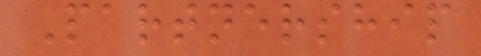Partnership
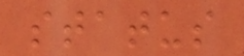status
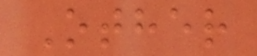Other
